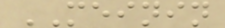MEININ
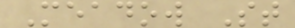Meadow St
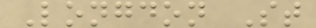Longdon St
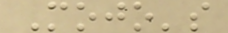Mojo's
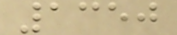1350
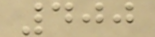400
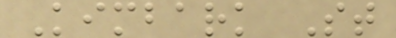Kimbark St
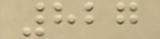827
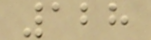128
